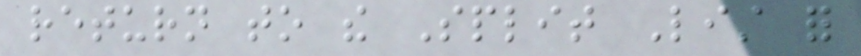return to the Split List for
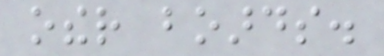other boards.
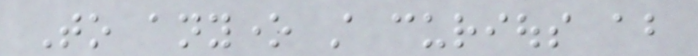To anyone still curious about
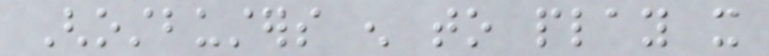Ghostbusters enough to play it
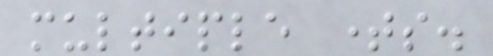multiple times.
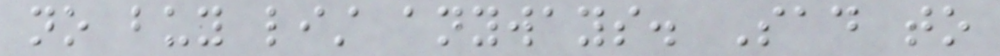no buy list anyways. Sad to
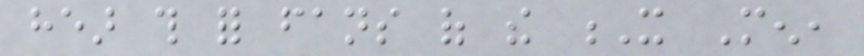hear this for fans of the X Men,
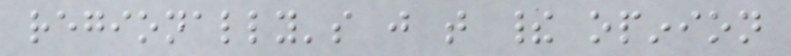regionally's just that their opinion
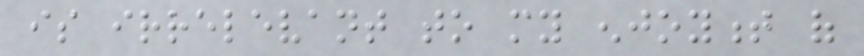is irrelevant to my enjoyment of
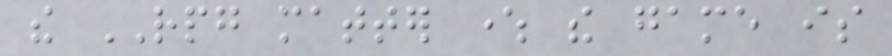the RPG matter where the game is
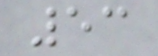53
